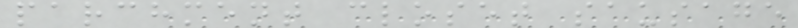parchment closet sausage
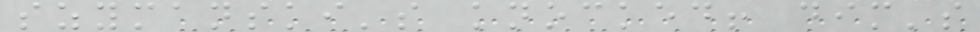szymanski's knocked! dim's
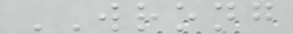WRONG
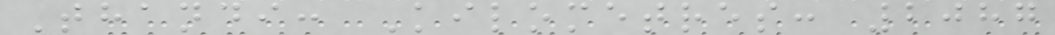Thandi: Kilometres: 2087
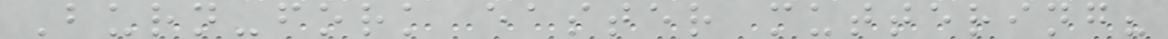Burn-fork easter muttering?
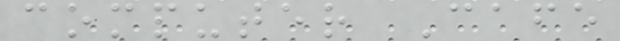computer Cafe
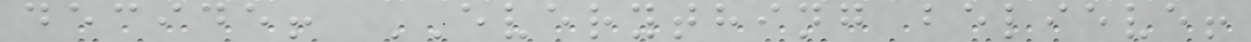decide! EVERYTHING believe!
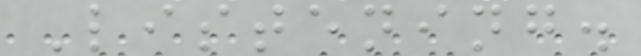Listening.
